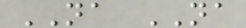NA NA
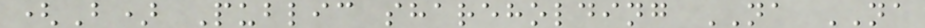(B) Public shareholding NA NA
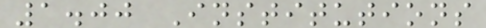1.00 Institutions
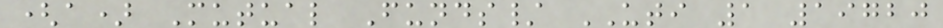(a) Mutual Funds/ UTI 1 19720
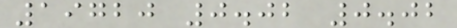19720 0.02 0.02
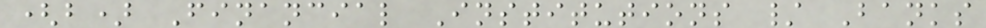(b) Financial Institutions / Banks
